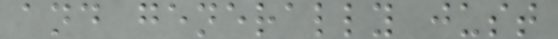and generally just
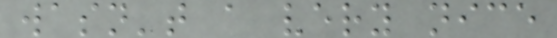wasn't a very nice
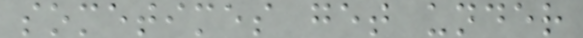sometimes get under
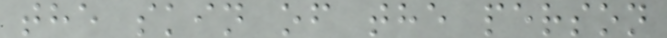the skin of the person
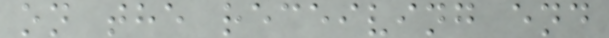on the receiving end
